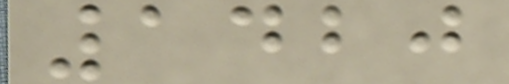1420
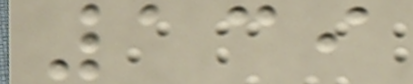139
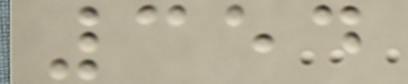354
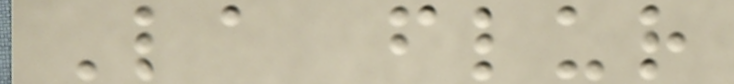La flur
